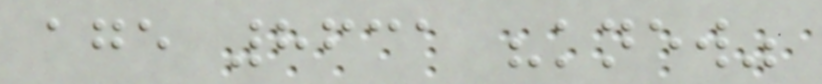age 8631 "knew"
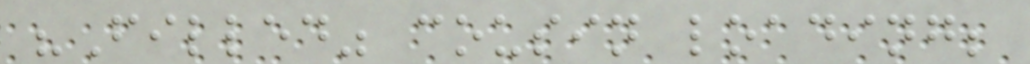"Filled" cousin loading;
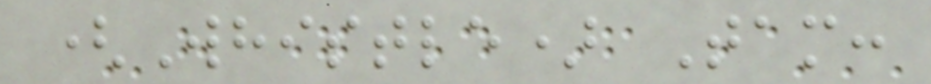(Whistle) Tam:
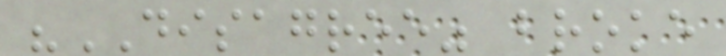"DISAGREE" broke
